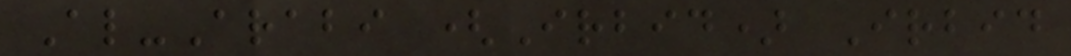Al-Arabi (Irbid) Irbid
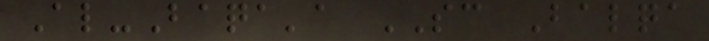Al-Baqa'a SC Balqa
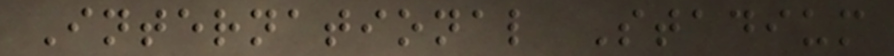International Stadium
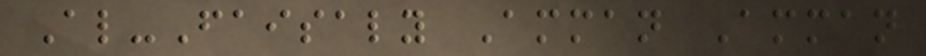Al-Faisaly Amman Amman
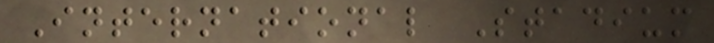International Stadium
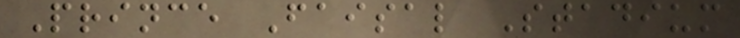Prince Faisal Stadium
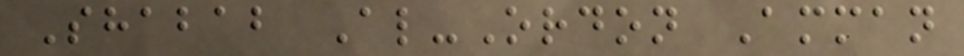Shabab Al-Ordon Amman
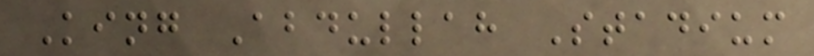King Abdullah Stadium
